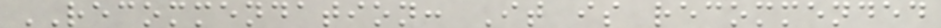RECOMMENDATION: It is recommended
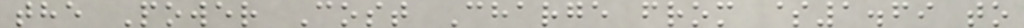the Power Cost Charge from $1.69 to
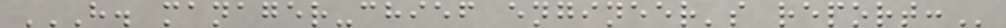H. MANAGER-CHIEF ENGINEER'S REPORT:
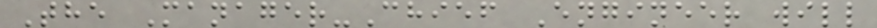The Manager-Chief Engineer will
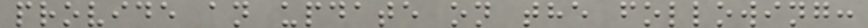provide an update on the following:
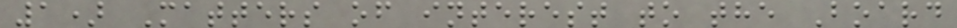1) Matters of interest to the Board
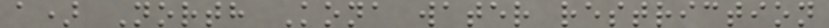a) North Kona water restriction
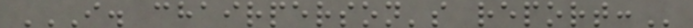I. CHAIRPERSON'S REPORT:
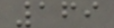169
